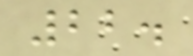22.
